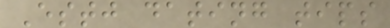Estj dating tips
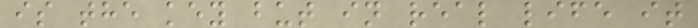is the key but in real life it
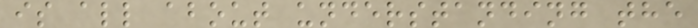is all about understanding the
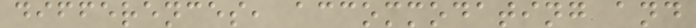differences, accommodating and
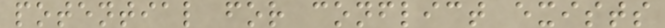potential for conflict exists
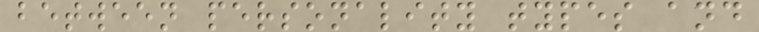between personality types and
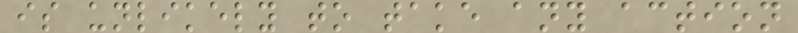is unlikely to take any action
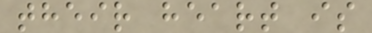their heart is
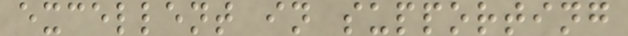excellent in supporting
